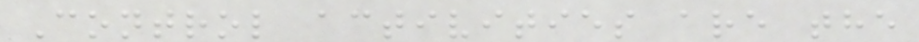Control activities are the
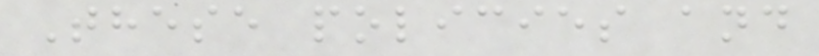These policies and
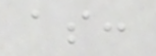as:
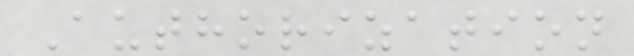Authorization
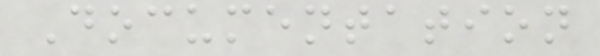Documentation
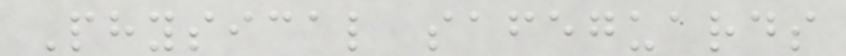Physical safeguards
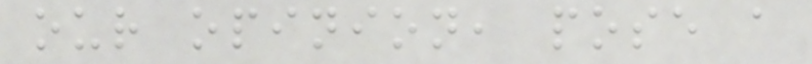our opinion, pose a
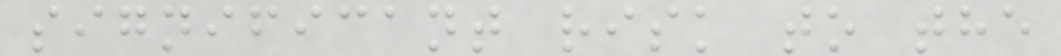significant risk to the
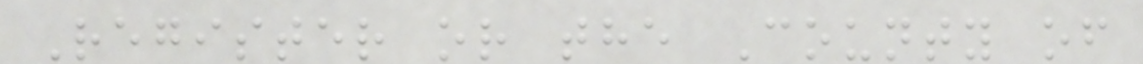Register or the County of
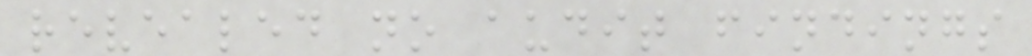revealed no audit findings
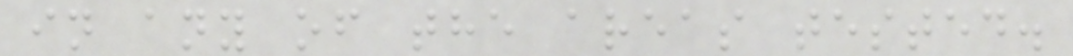in any of the areas tested.
